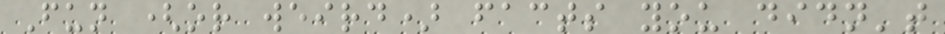Fun (or weird) facts you didn't
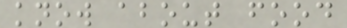know about food
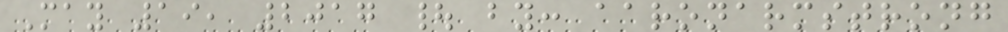May 19, 2017 | by: aaronarmstrong
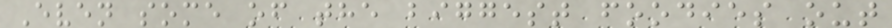Even some of the biggest foodies out
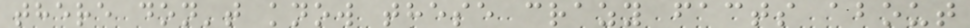there don't know these crazy facts about
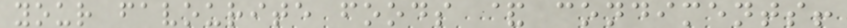your favourite foods & condiments!
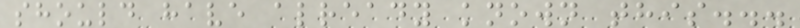should have already known this...
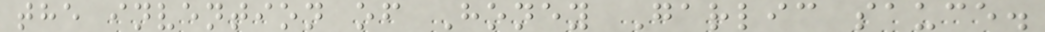the invention of Honey Garlic sauce.
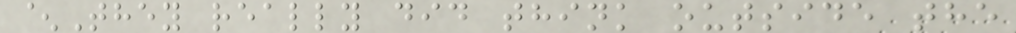^They really did think outside the
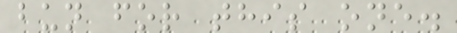bun for this one.
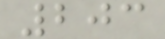203
